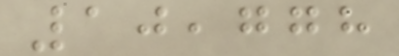10,778
